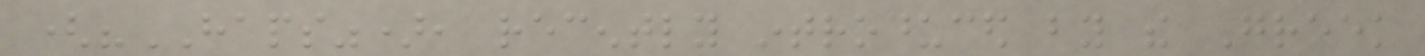("HAPS"), recently introduced by the Greek
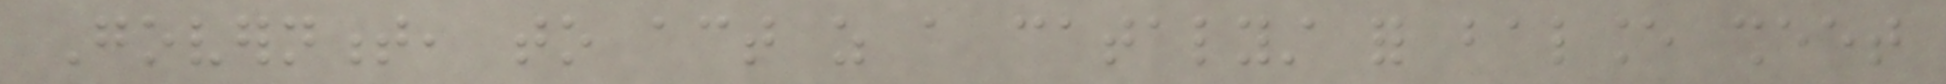Government, to act as a catalyst for balance sheet
